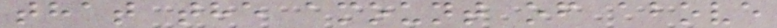that the amount of above
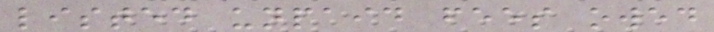listed unpaid fees owed
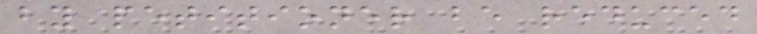by petitioner be reduced
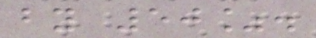by 50%.
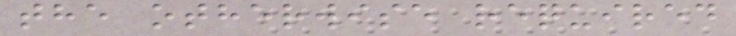the otherwise required
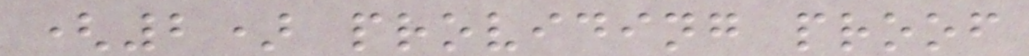(2) providing proof
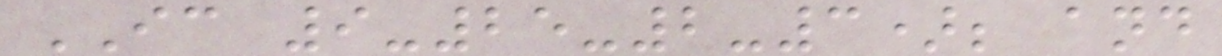IC 9-25-2-3); and
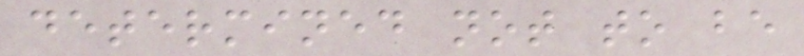determined not to be
